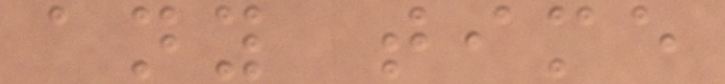any time
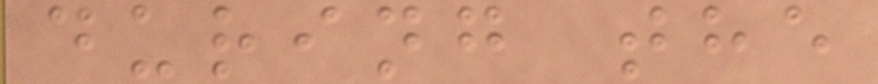during the
